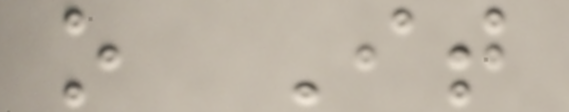o It
